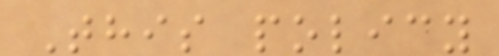This policy
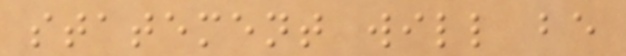statement will be
